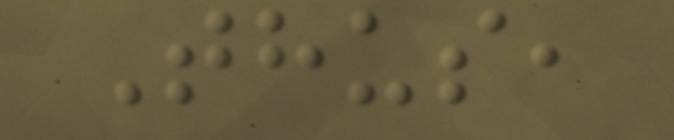Thus,
